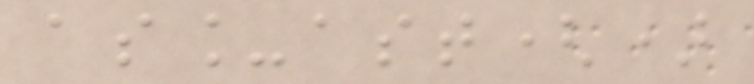as_ast()
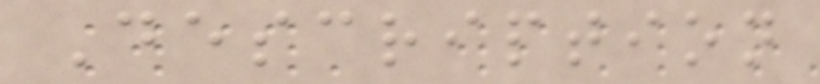Description
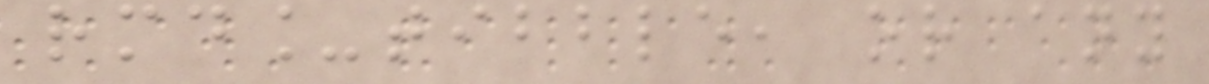rmd_tibble, or any
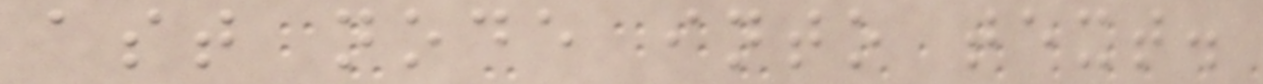ast node into text.
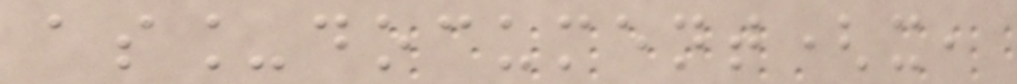as_document(x,
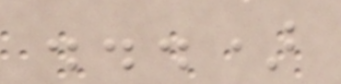...)
